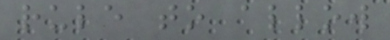rule to allow
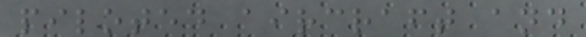piloted aircraft and
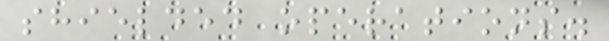shielded operations.
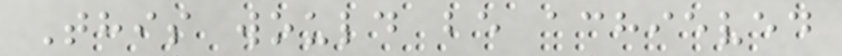This would be achieved
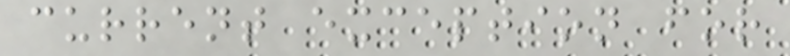current exception for
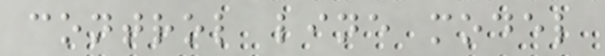control line model
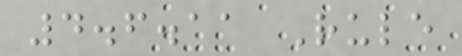4.6.11 Rule
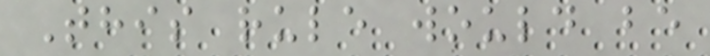This rule would be
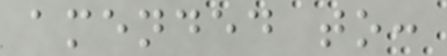amended to:
